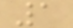1
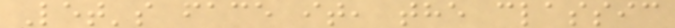Let's face it, the classic
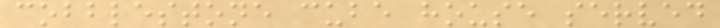cobblestone cube house served
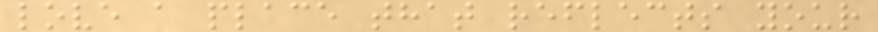love a place that reflects your
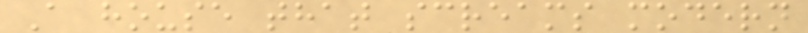A house that screams modern
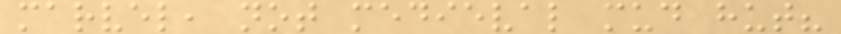marvel, not medieval mud hut?
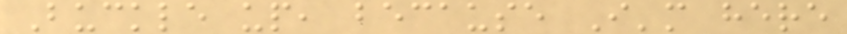Buckle up, because I'm here
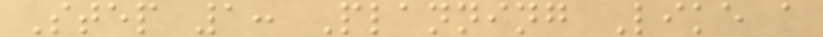Step 1: Planning Like a
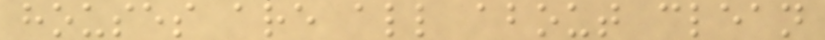houses are all about clean
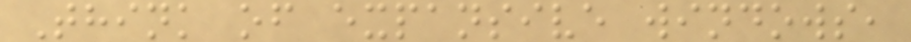Think of expansive windows,
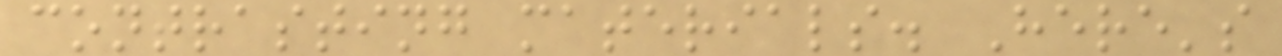contrasting materials. Here's
